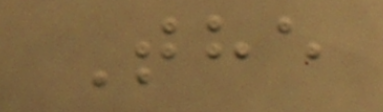The
